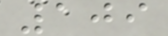109
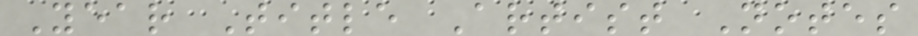Year Title Artist Notes
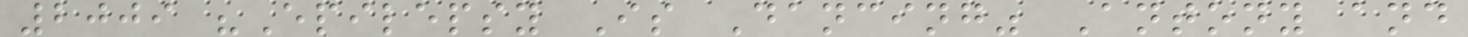2009 "Epilepsy Is Dancing" Antony and
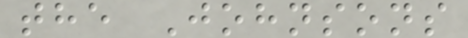the Johnsons
